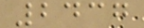2437
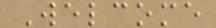Welcome
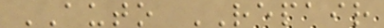AUTO REPAIR
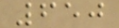650
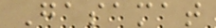Gasamat
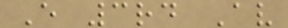E 3rd Av
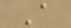A
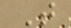T
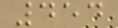454
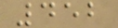452
